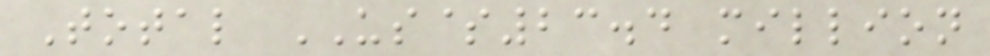Total US$23.4 million
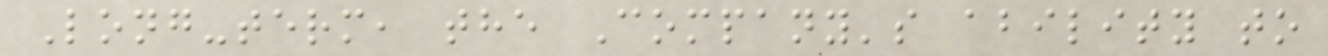Long-term, the Company's ability to
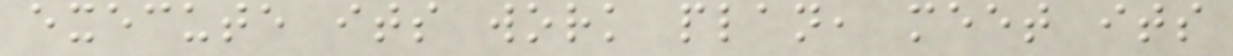execute its work plan, meet its
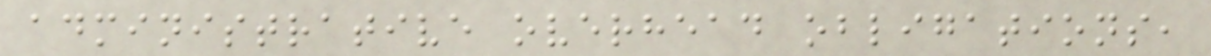administrative overhead obligations,
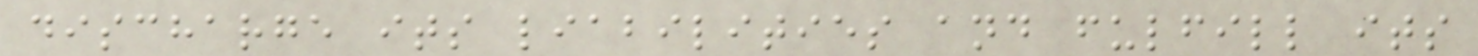discharge its liabilities and fulfill its
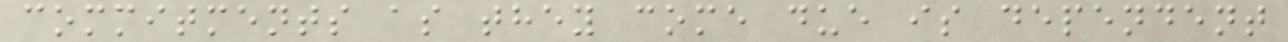commitments as they come due is dependent
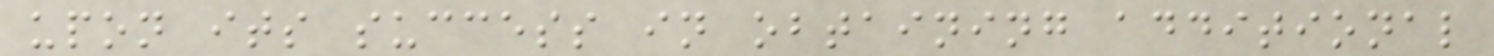upon its success in obtaining additional
